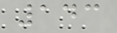143
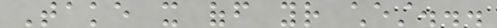Take it off your chest...
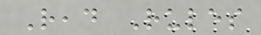Read Rules
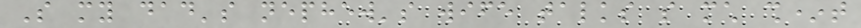So my dad's nephew's wife talks so much sh*t
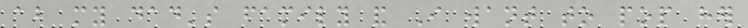about my dad's family and I want to pop her
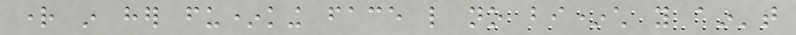right in her fu*king face like no bi*ch you ain't
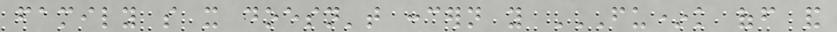family so it doesn't concern you FU*K OFF AND
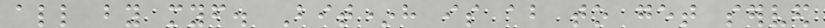all by myself. Bit*h is about to get served
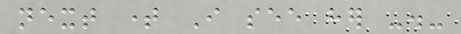next time I see her -.-
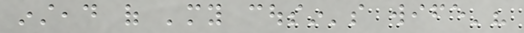instead of 'my cousin's wife'?
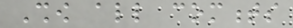Show all comments
